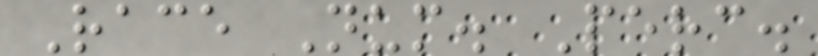Race Num. Perc.
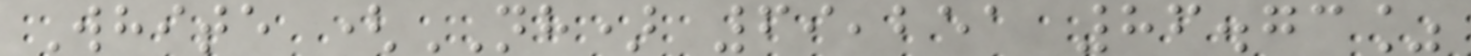White (NH) 69,251 86.73%
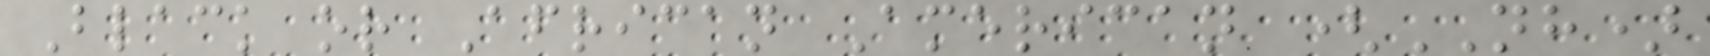Black or African American (NH)
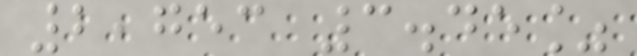2,753 3.45%
